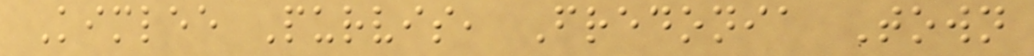Kimlee Purvis, Fredonia Town
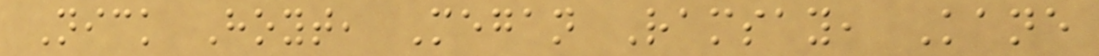Nick Hoyt, Megan Ramsay, Kane
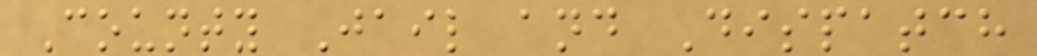County Jail and Dispatch
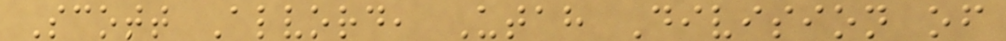Scott Alvord, Utah Division of
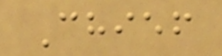Chief
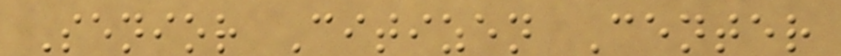Senior Citizen Center
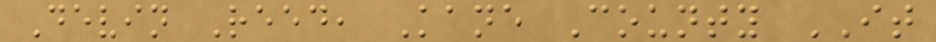Devin Reed, Kane County IT
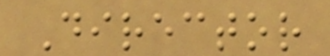Director
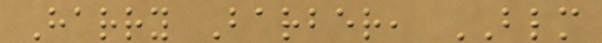Harry Barber, BLM
